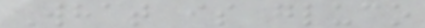What is gluco
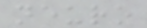neuro
